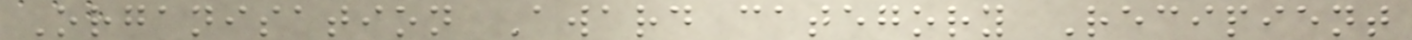Organisation Award category Recipient
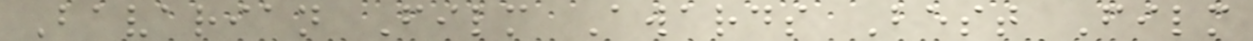Bavarian Film Awards Best Film
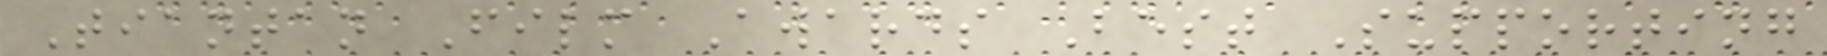Tiantan Film Awards Best Supporting
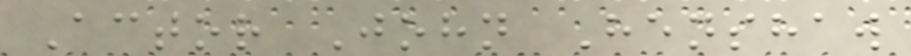Actor John Henshaw
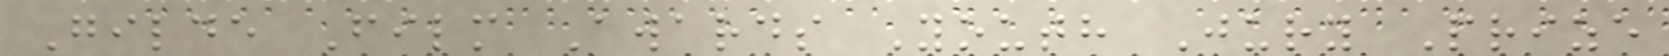Gilde Film Awards Youth Jury Prize
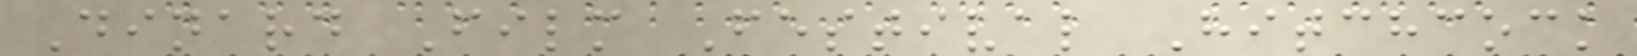Dinard Film Festival Hitchcock
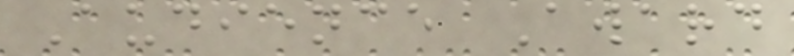Audience Award
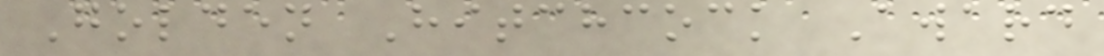Golden Hitchcock Award
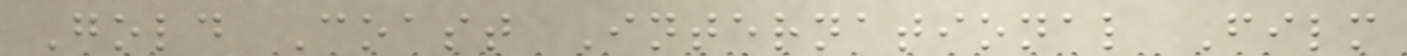Gold Coast International Film
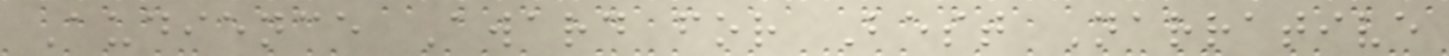Audience Award for Best Narrative
